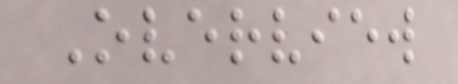Overview
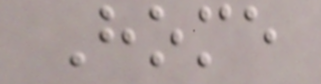Home
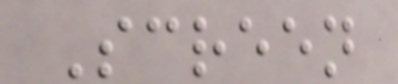Screen
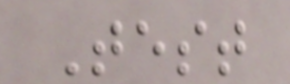Test
